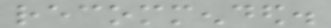recommended.
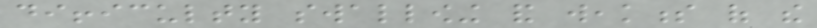difficulty swallowing and weakness of the
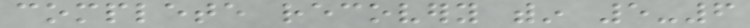complete recovery within 5-6
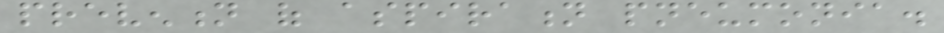prevention of aspiration pneumonia.
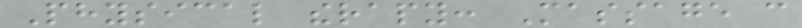Physical therapy: Massage can
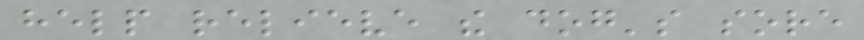help relieve the dog's sore
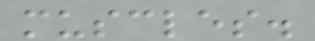muscles.
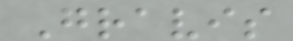Gravis
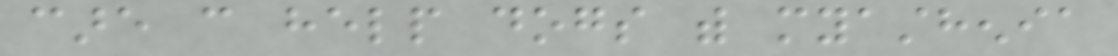care can help dogs with myasthenia
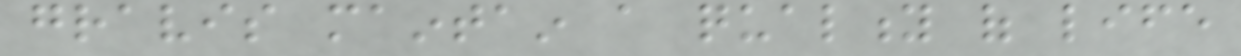gravis maintain a quality of life
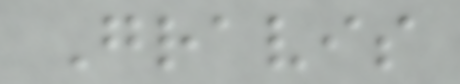Gravis
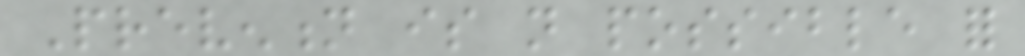Prevention is not possible for
